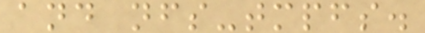and nfs-tmpfs.
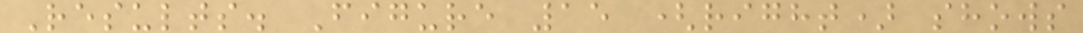Results. Figure 15 (right) shows
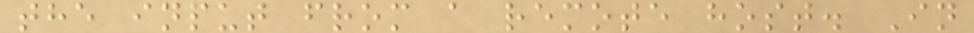the input from a remote host. In
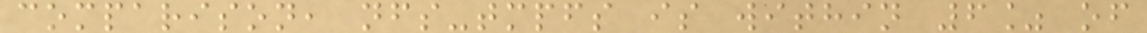comparison, nfs-tmpfs is within 6% of
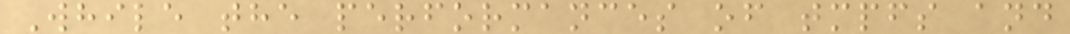While the performances of tmpfs and
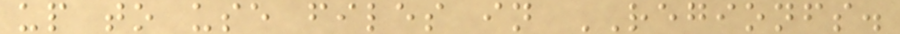up to use files in REGIONFS.
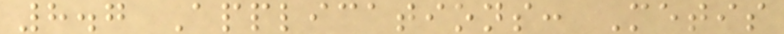8.7 Applications: Metis
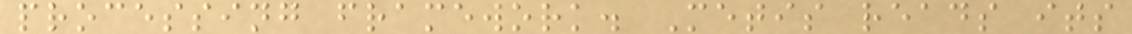processing framework. Metis reads its
